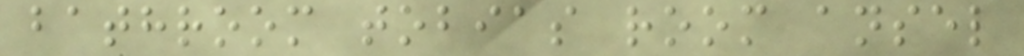bathroom tobias room ansel
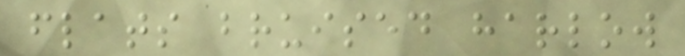flats bruised harlow
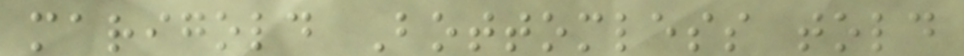marigold Bottomless told
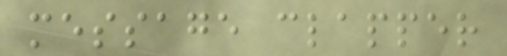message clapper
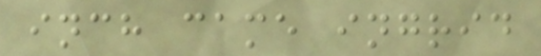inch came ingrid
